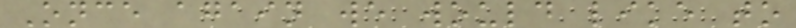Once again we would like to
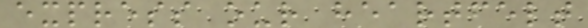express our heartfelt
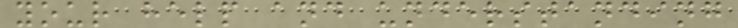your help and understanding
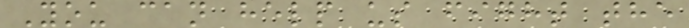You can help us fight the
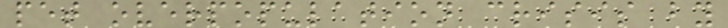pet overpopulation crisis by
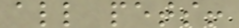all pets!
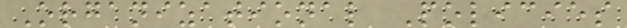Organizational Policies
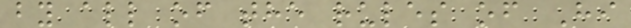by all of the rules of Hi
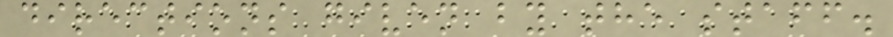directions given by the staff.
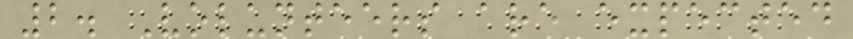2. Volunteers are expected
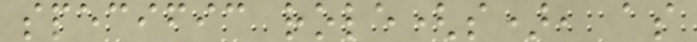specific role(s), as
